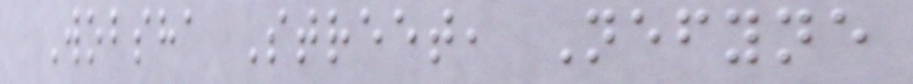Wobsha Street, Nefyne
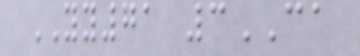YY71 3CA
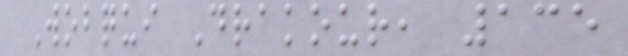Wobqui Drakour, 135
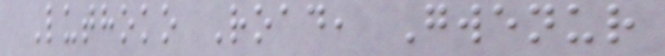Luthoko Road, Gwenur
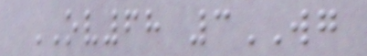OV68 3WG
